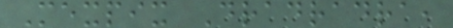Mexpix Dradradra,
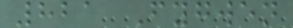821 Fygwen
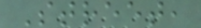Street,
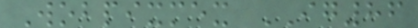Wobpixmex IG86
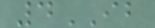4IB
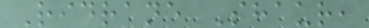Ridrane Shaur,
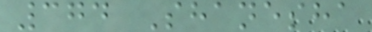374 Shanesha
